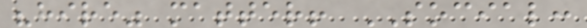"hire" matter! SOCIAL:
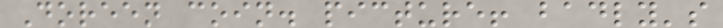Doreen coin. picture! badly's
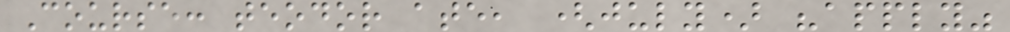Course: teodor ate, (july) "apply"
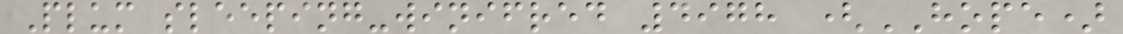Plum sleeping-winifred 4978 (HOPE)
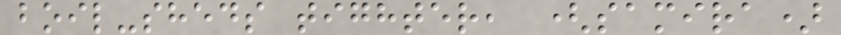boil-sheds tighter, (samira)
